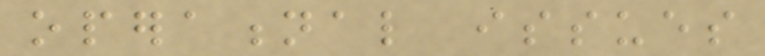operational issues
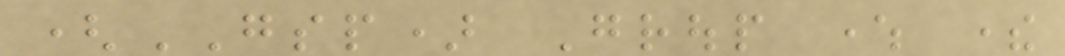(GSP) Group where there
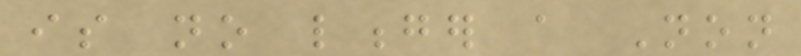is no longer a Non
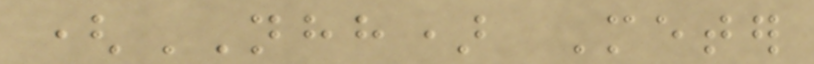(NHH) Meter
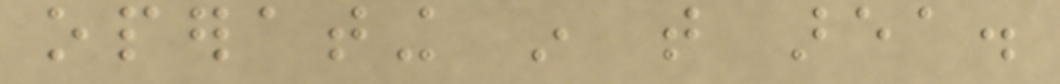operating in that area.
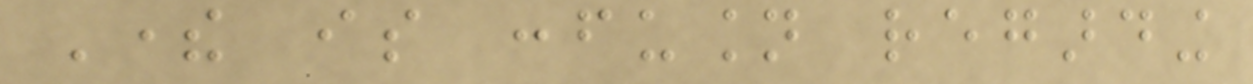There is confusion regarding
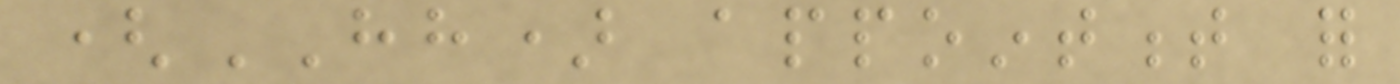(HH) appointment for
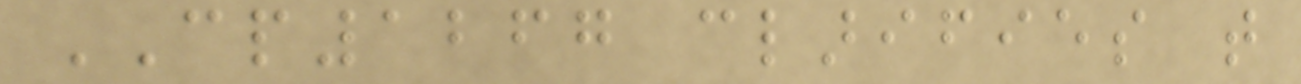CP1267 clarifies that
